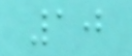10
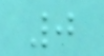0
